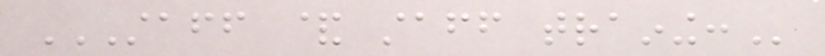STAFF & STAFF TRAINING:
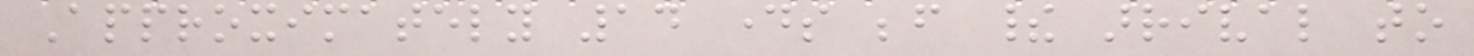Approximately 14 days before their arrival to
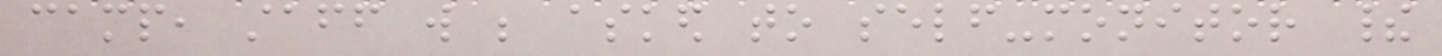camp, staff will be asked to self-monitor their
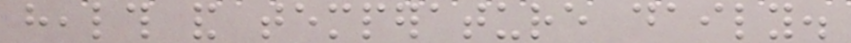health and temperature daily.
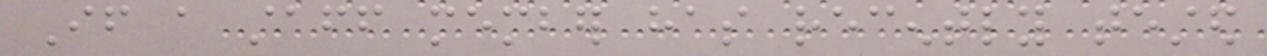If a staff member has recently tested
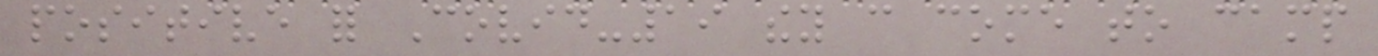positive for Covid-19 they can come to camp
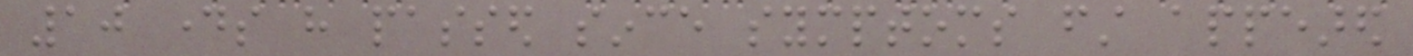10 days have passed since symptoms first appeared
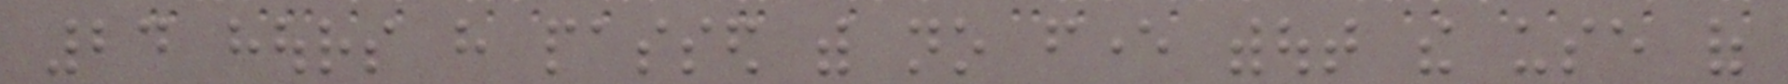24 hours have passed with no fever without the use of
